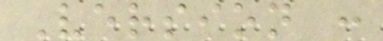Version :
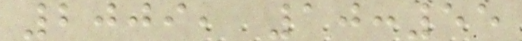2009, 10:55
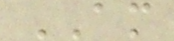AM
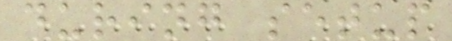during setup
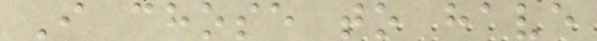I chose to have
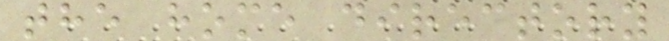the home directory
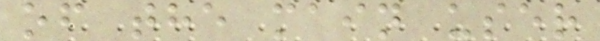of the main user
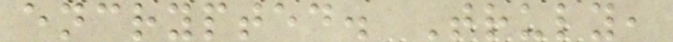encrypted. Truly,
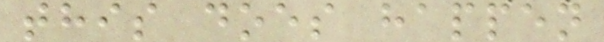this does happen
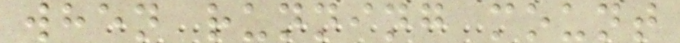when running mount
